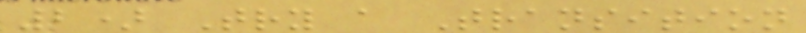2) Try a Transition
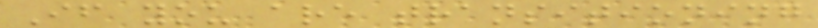If you are transitioning
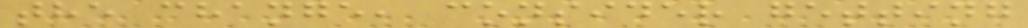the change, consider getting
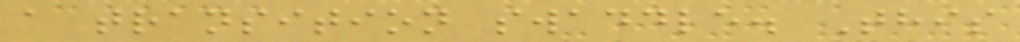a transition swaddle. This
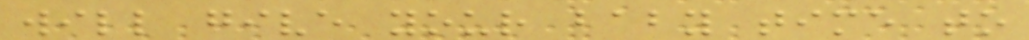will give your baby time to
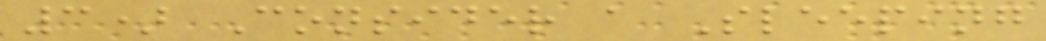3) Consider a Sleeping
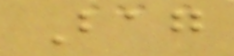Bag
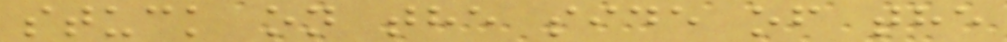stuck on the side of the
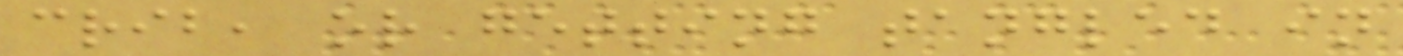crib, or getting tangled in
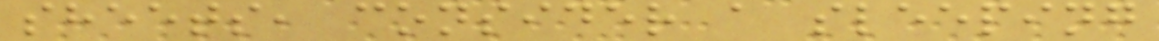sheets, consider a sleeping
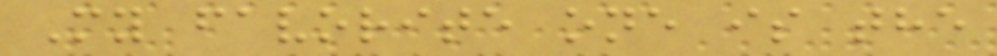My favorite one is the
